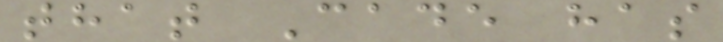that Cade has
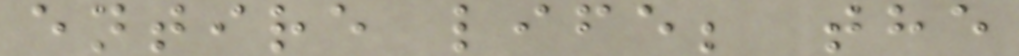entire life; the
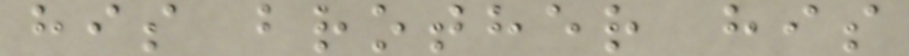his brother his
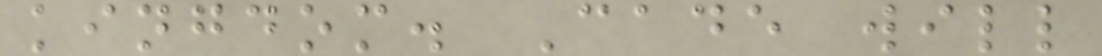kingdom. Cade will
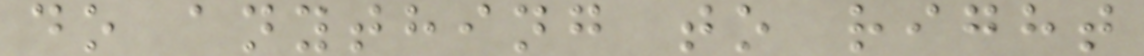do anything to right
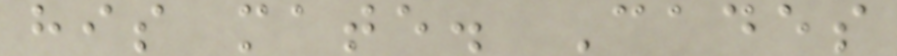his mate. Cades
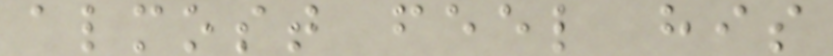almost feel his
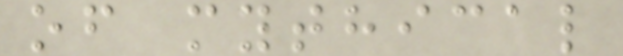of mythical
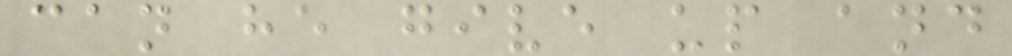can he give up and
